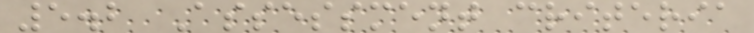5.2 Assessment criteria
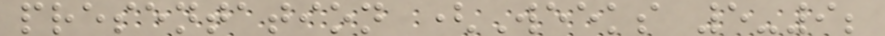presentation (Weeks 5-9;
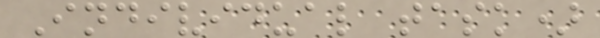Individual task)
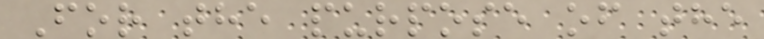For the purpose of the
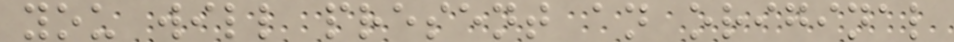you will present an original
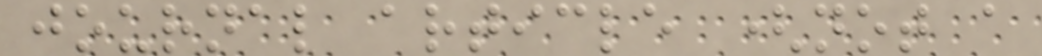journal article (not a
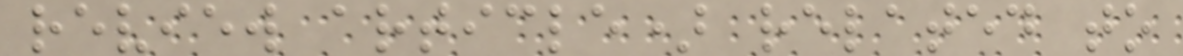review article) related to
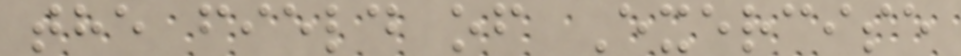the field of Exercise
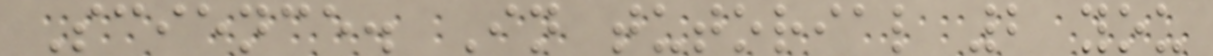Science. In tutorial 2 you
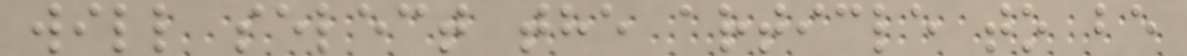will select the article to be
